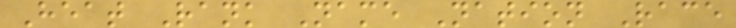Heat Rank Name Nation Race
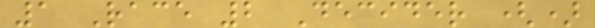1 Race 2 Decider ()
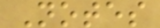Notes
